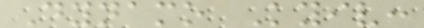Dynamo Kyiv:
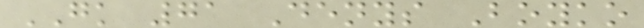GK 71 Denys Boyko
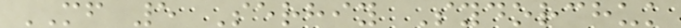MF 5 Serhiy Sydorchuk
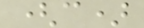(c)
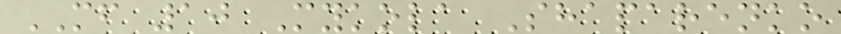MF 10 Mykola Shaparenko
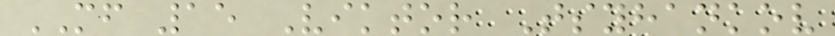MF 15 Viktor Tsyhankov
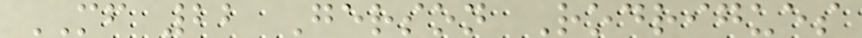MF 22 Gerson Rodrigues
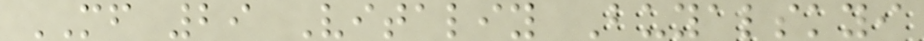MF 29 Vitaliy Buyalskyi
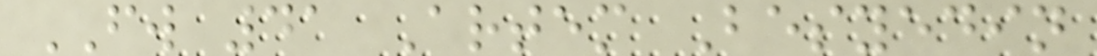FW 41 Artem Besyedin
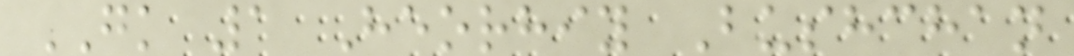GK 1 Heorhiy Bushchan
